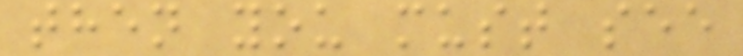then you must see
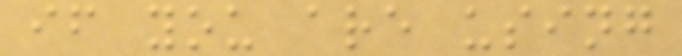if you are using
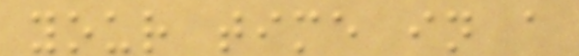your time in a
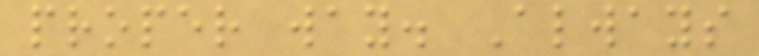proper way. Always
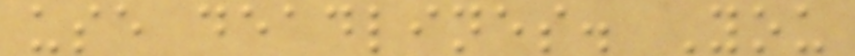use deadlines. You
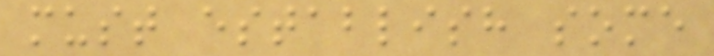must establish some
